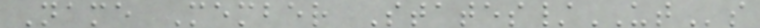Name Member States/UTs
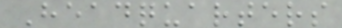Headquarters
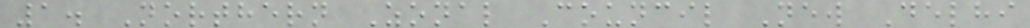1. Northern Zonal Council New Delhi
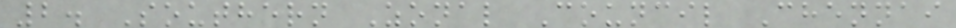2. Southern Zonal Council Chennai
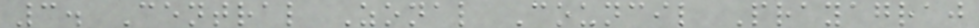3. Central Zonal Council Prayagraj
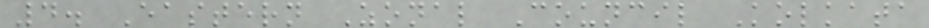4. Eastern Zonal Council Kolkata
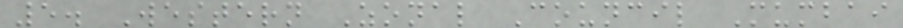5. Western Zonal Council Mumbai
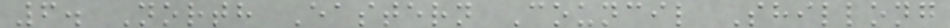6. North Eastern Council Shillong
